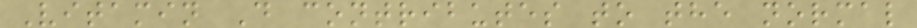Vitamin D contributes to the normal
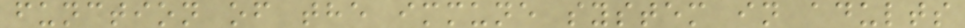function of the immune system in adults
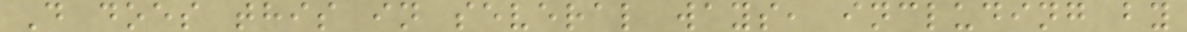D does this in several ways, including by
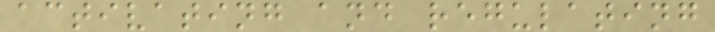activating and regulating
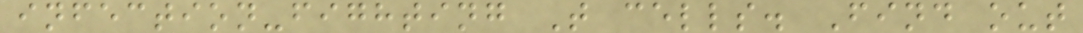infection-fighting T cells. Find out
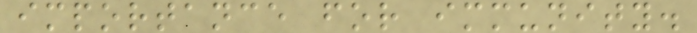importance for immunity.
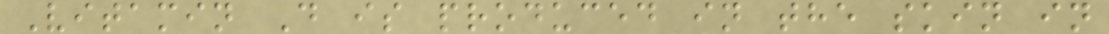Vitamin D is produced in the skin in
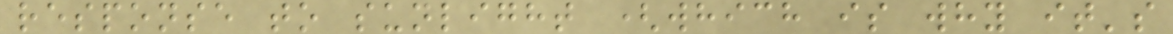response to sunlight (which is why it's
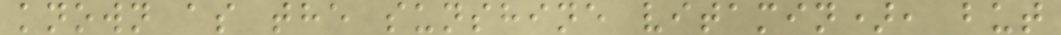known as the sunshine vitamin), but
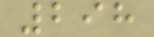298
